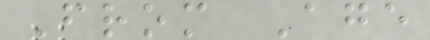From Age
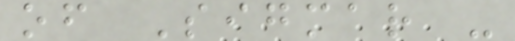of Sigmar -
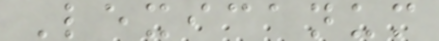Lexicanum
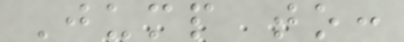Jump to:
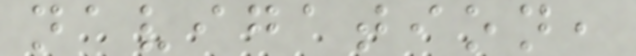navigation,
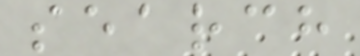search
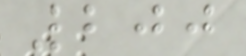200
